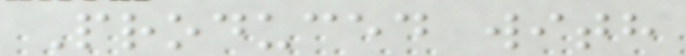Produced with
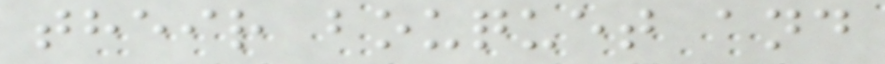their bouquet and
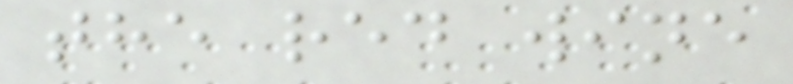the red wine
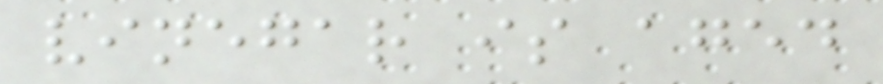vinegar is aged
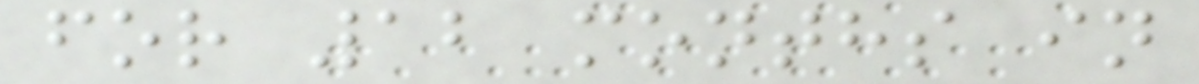for 12 months in
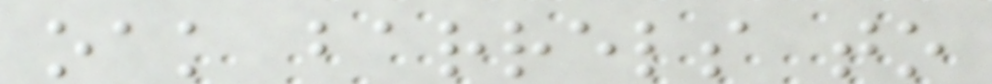oak barrels to
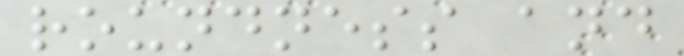roundness and
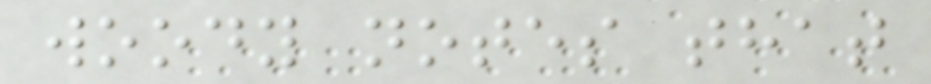woody notes that
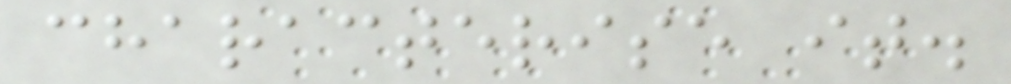characterise it.
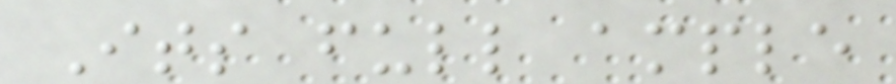Its full ample
